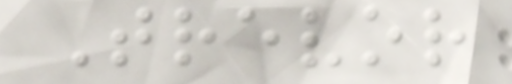Trevor
